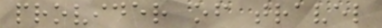provider of travel
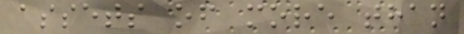assets of more than
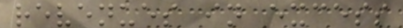revenues in excess
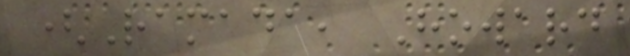(Ramada, Howard
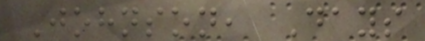Johnson, Days
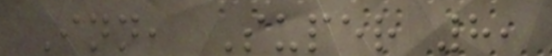Inn, Super 8,
